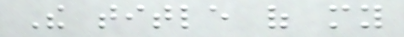The title of my
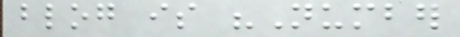blog is "Number
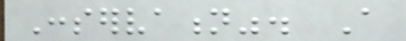Conservation". A
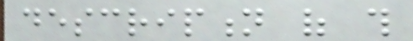description of this
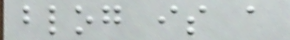blog is a
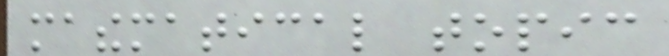mathematical topic
